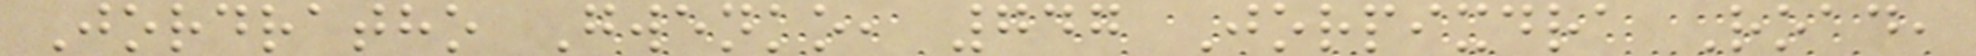Jordratho Gwenko, 747 Jorpixdra Road,
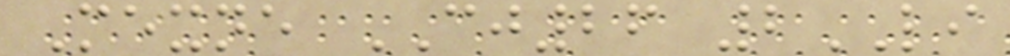Mexne CJ26 2LI
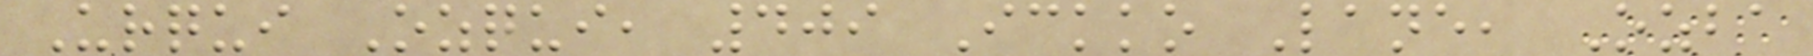Urqui Ozqui, 409 Ickko Lane, Ozba
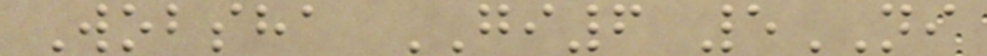Wobsha GI6 5NI
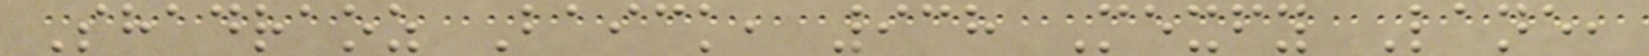Shadraoz Baick, 938 Mexfy Lane,
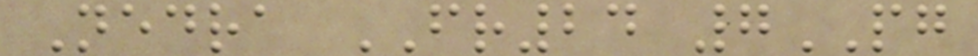Nedra FR24 7PG
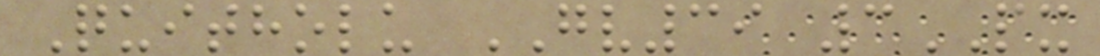Quitholu GV39 3PX
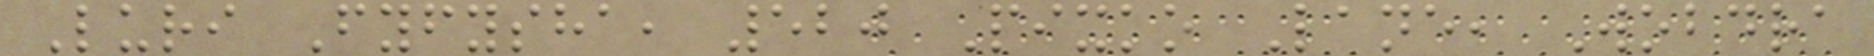Luri Fyfysha, 520 Pixko Lane, Wobdra
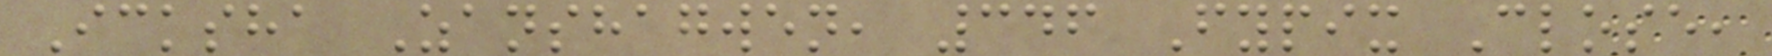Icksha Zanshagwen, 346 Fypix Close,
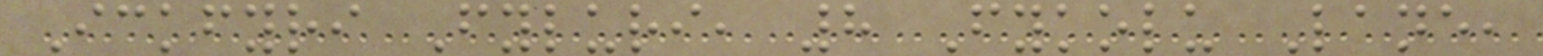Ickfyri Fyluri, 8 Fykolu Lane,
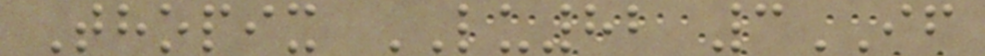Thopix LU82 3IF
